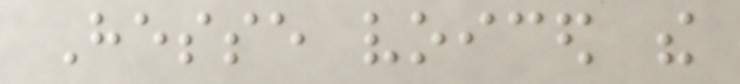Hesse voiced the
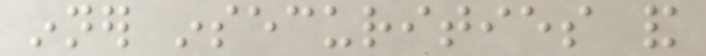inner insecurities and
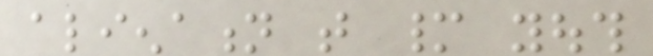alienation that many youth
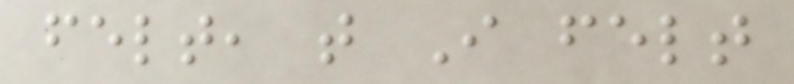felt, that I felt
